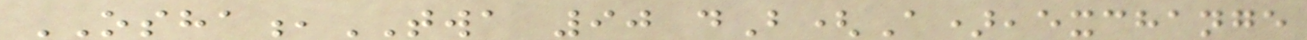OSHA,TWA 90 dB(A),exchange
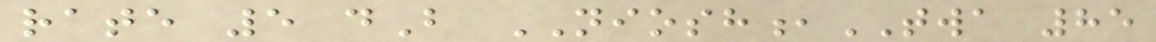rate 5 dB NIOSH,TWA 85
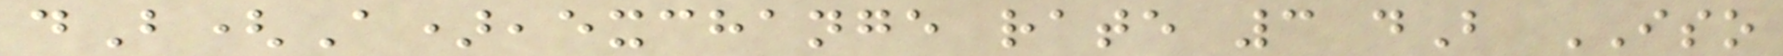dB(A),exchange rate 3 dB ISO
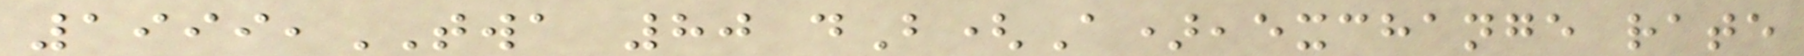1999,TWA 80 dB(A),exchange rate
